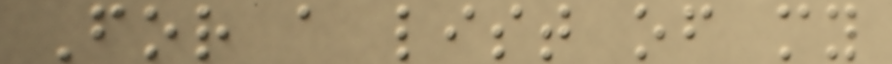For a list of my
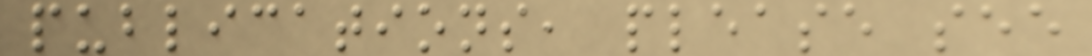publications, please see
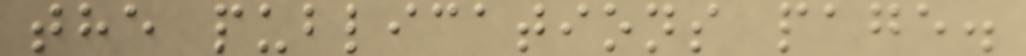the publications page.
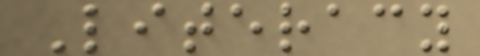Literacy
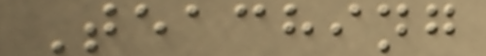Teaching
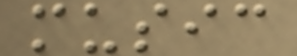music
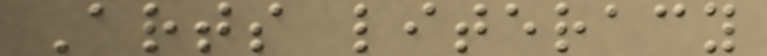Arts literacy
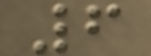6
